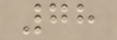78
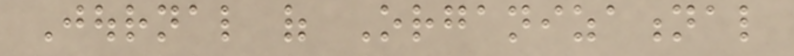Journal of Organizational
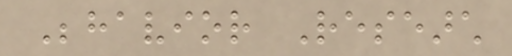Behavior Research
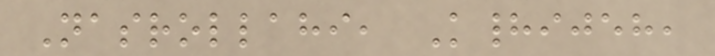Nasrollahi, Khadijeh,
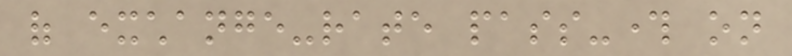of exchange-rate pass-through on
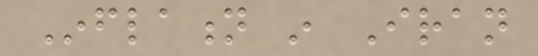Inflation in Iran
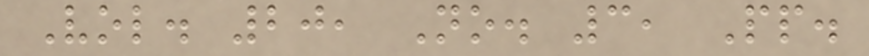Vol. 20, No. 3, Pp.
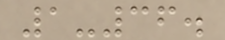1-36.
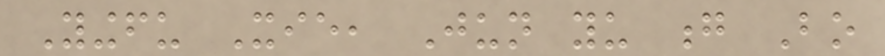Yingfu Xie, Jun yu g Bo
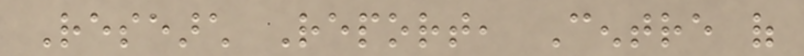Research Report, Centre of
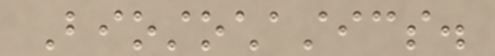Biostochastics.
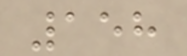158
